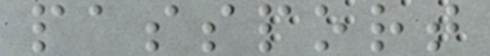passport
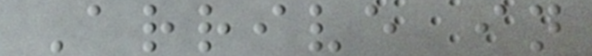Arrive in
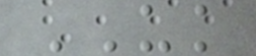UK
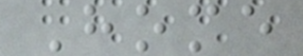Home
